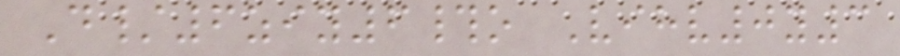D/6ziy6#o Vihv0y3
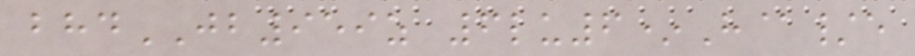bhdJB959z 6lu6*H@/e
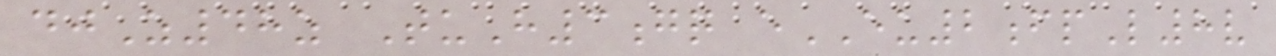djZ48z TuH3gq eEU2fpL8v
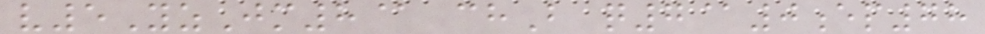v5YzJm8@ chB q7@0ep78
